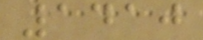1410
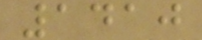1410
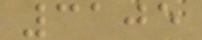3105
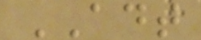ADT
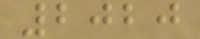2020
